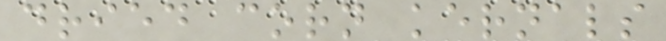dried corn kernals
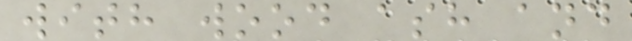with wood ash and
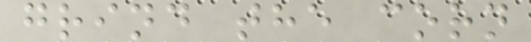grind the corn
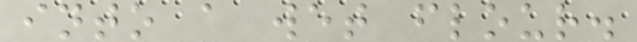into a wet flour.
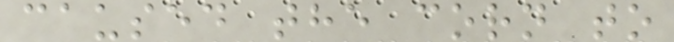caused the corn to
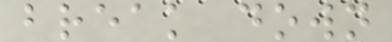break down
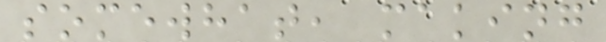somewhat, making
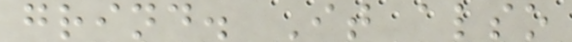grind. It also
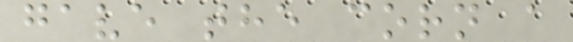gave the corn a
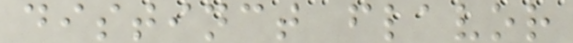distinct flavor
